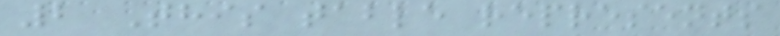2 This table represents
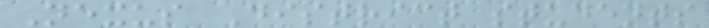Nexus District students
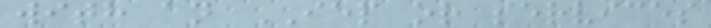with an IEP or services
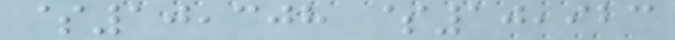$10,308 $10,923
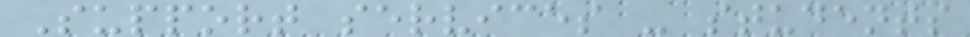Support services - students
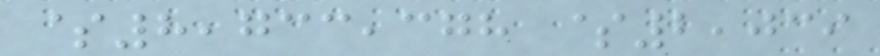$8,733,378 $2,039
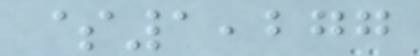$1,277
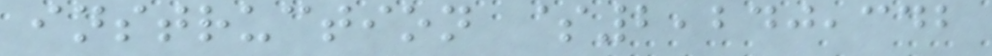instruction $2,240,342
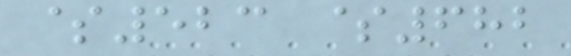$523 $682
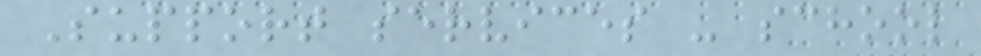Support services - school
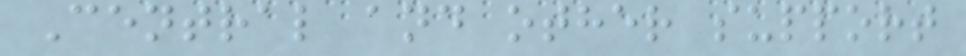Central and other support
